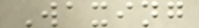Waxing
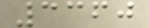3360
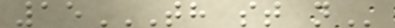15TH ST N
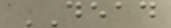DEAD
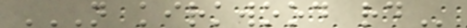N KIRKWOOD RD
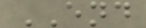END
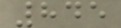845
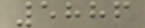5886
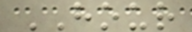HOUR
